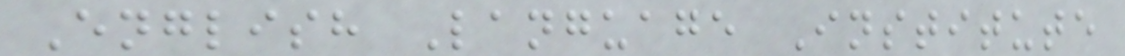English Language Institute
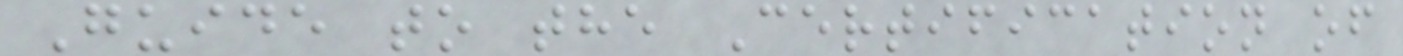Guide to the Certification of
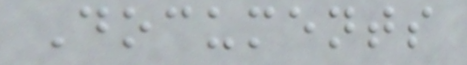Documents
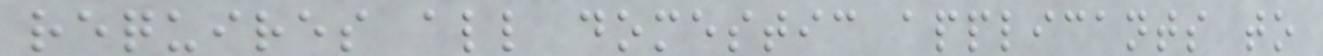requires all domestic applicants to
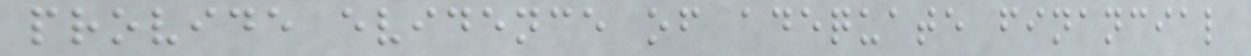provide evidence of adequate financial
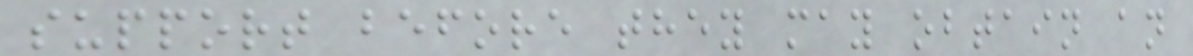support before they may obtain an
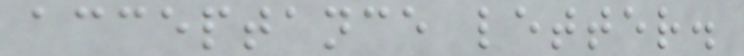acceptance letter.
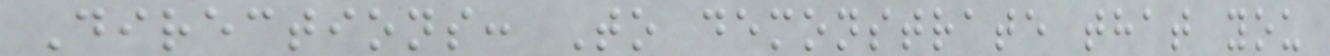Directions: To demonstrate that you
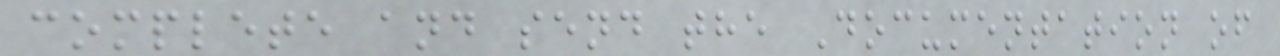complete and send the Documentation of
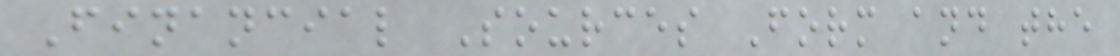Financial Sources Form and the
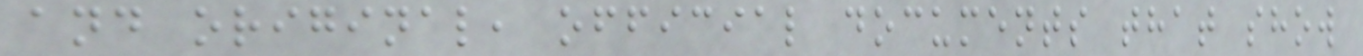and original, official documents that show
